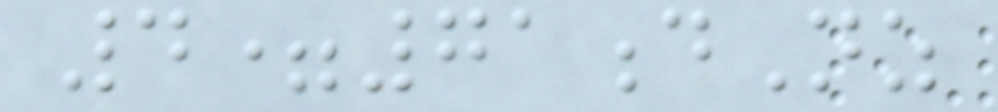4=71dNz
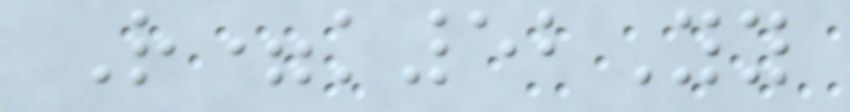R=k52Yy
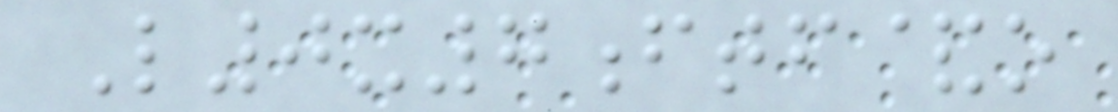L0x7ftf&o
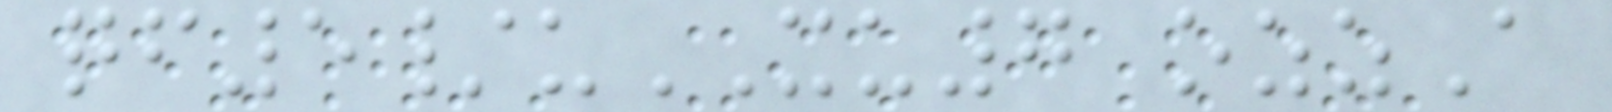qf5/uXU7 ozzA
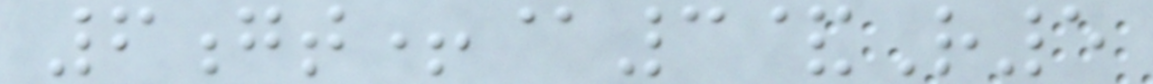6gt+@3&R5
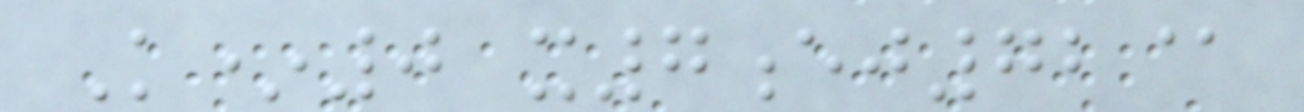K*0 x7ej72@
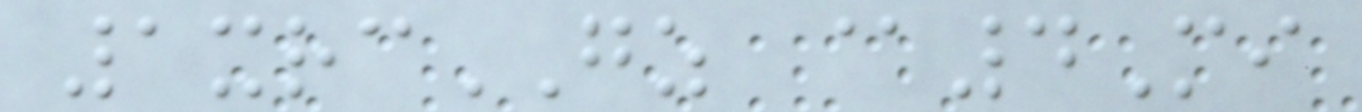1xrcGZ @4Mi
